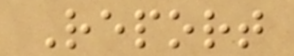Report
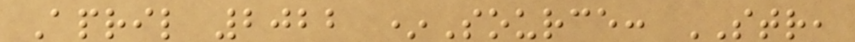April 2022 *Source: STR,
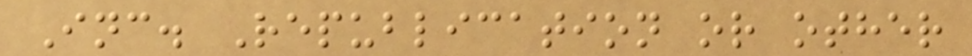Inc. Republication or other
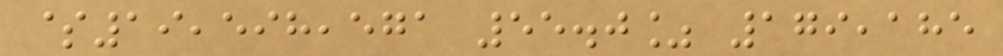$19,598,571 55.0% 179,185
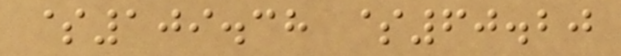$109.38 $60.20
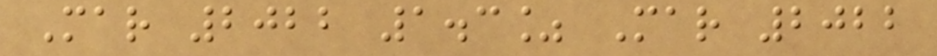Mar 2022 1.3% Mar 2022
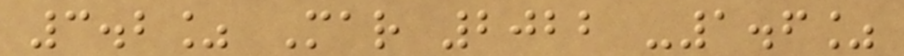3.2% Mar 2022 -1.6%
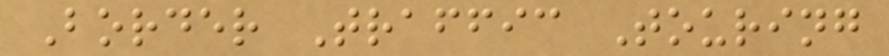Border Traffic Touring
